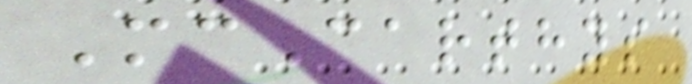McCarthys
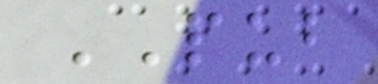PUB
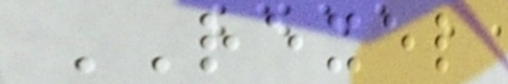REXEL
